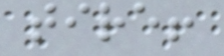tire!
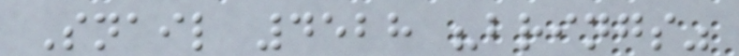Snail 4528 "brings"
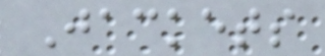Jackets
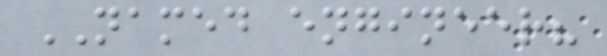NAMED engineer?
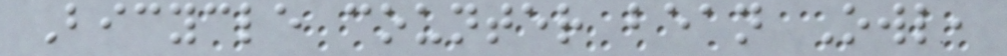Bicycle counter bean Owl,
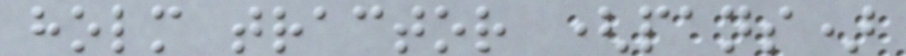holm tractor (pans)
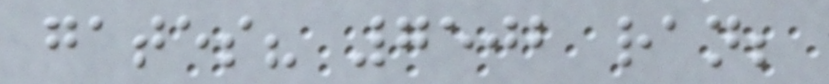gates? 7502 ran;
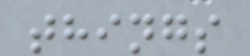things
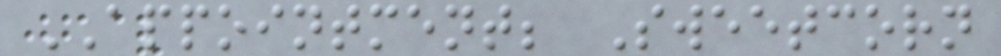APPOINTMENT; Sweetcorn
